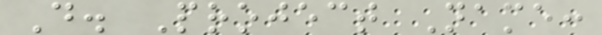D. Project Name:
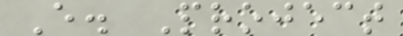E. Project
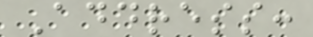Address:
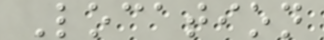Location
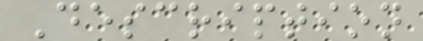Description
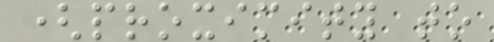(proximity to
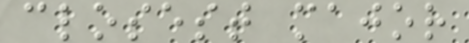closest major
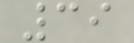39
